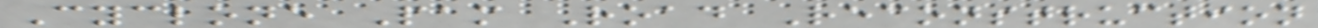Cyclone Pam Road Reconstruction
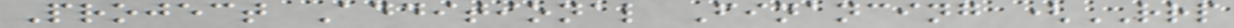Project Additional Financing (RRP
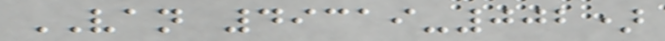VAN 49319-002)
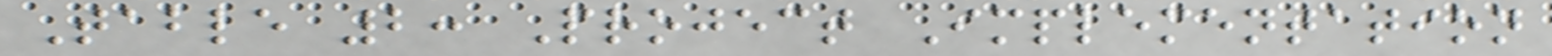Table 2: Project Implementation
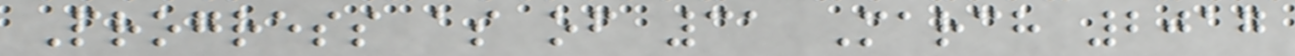Progress as of 31 March 2017
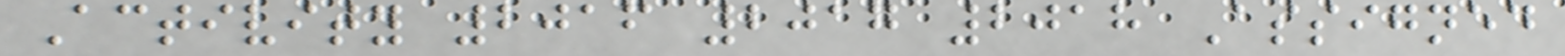Activity 2016 2017 2018 Assigned
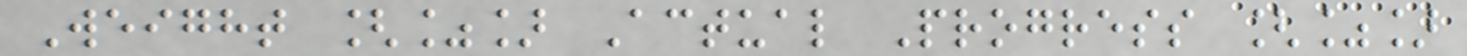Weight [%] Actual Progress [%]
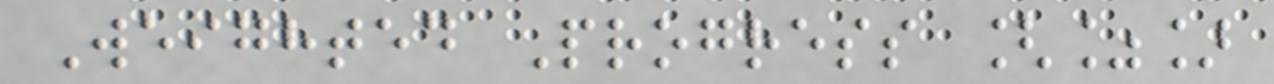Weighted Progress [%]
